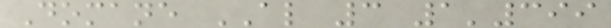Domane AL 3 1'399
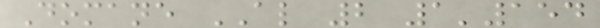Domane AL 2 1'154
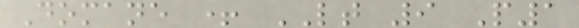Domane + LT 9 P1
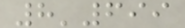8'699
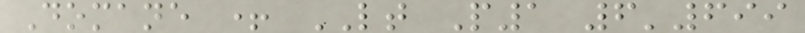Domane + LT P1 6'699
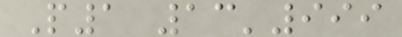P1 13'999
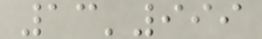13'999
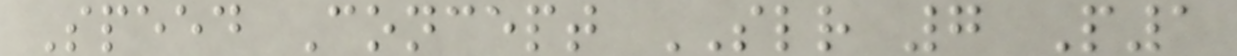Speed Concept SLR 7 P1
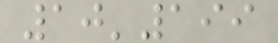10'199
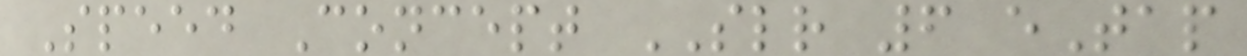Speed Concept SLR 6 eTap
